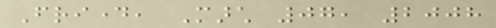Friday, March 07, 2008
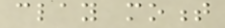clay moment
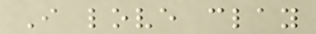I love clay
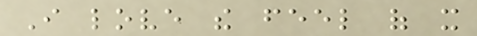I love the feel of it
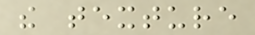the texture
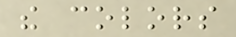the colors
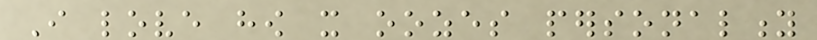I love how it oozes personality
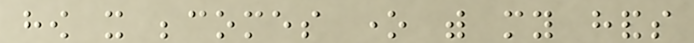how it becomes one with my hands
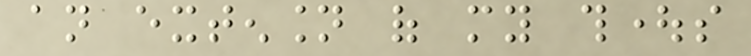an extension of my thoughts
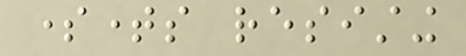sometimes resisting
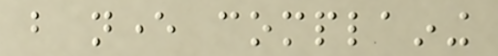but never complaining
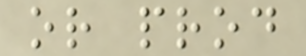or prod
